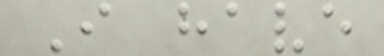I have
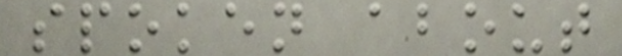spoken about
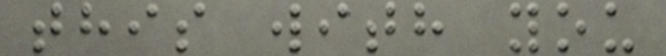this with you
